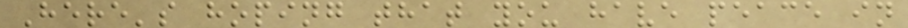Here's hoping that you have peace in
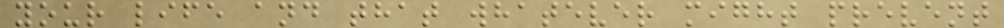your life and that whatever might prevent
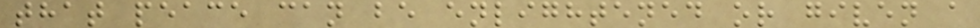that peace can be enlightened or given a
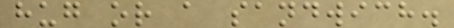hug or a sandwich.
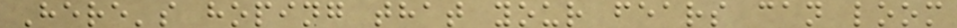Here's hoping that your fears can loom
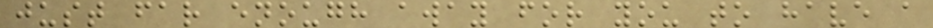just far enough away for you to have a
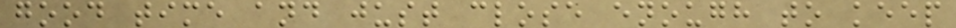good time and just close enough to keep
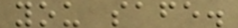you safe.
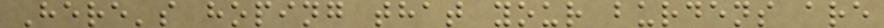Here's hoping that your burdens are
